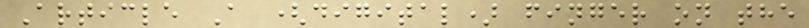Article A (digital) finger on the
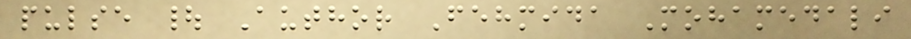pulse | Author Fehmida Mohamedali
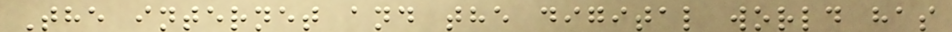The internet and the digital world has
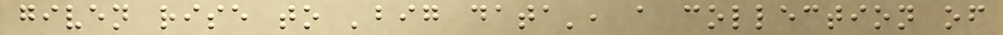given rise to 'big data', a collection of
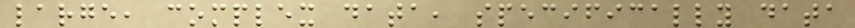large, complex data, specifically data
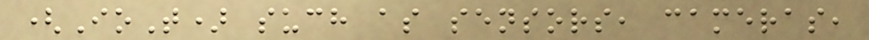(IoT) such as sensors, cameras,
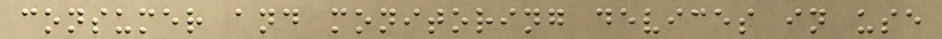consumer and monitoring devices in use
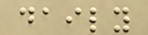daily
